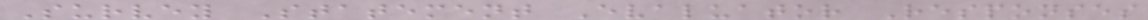Survey Statement Evaluator Responses
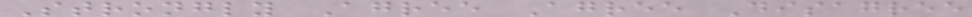Strongly Agree Agree Disagree
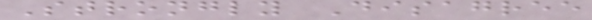Strongly Disagree
